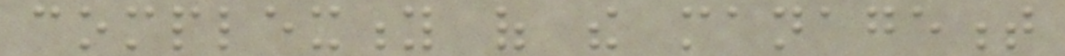complexity of the management
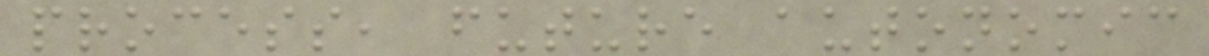process, future autonomic
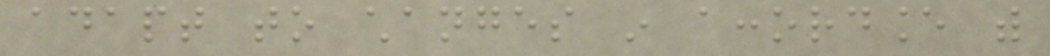adapt to changes in accordance with
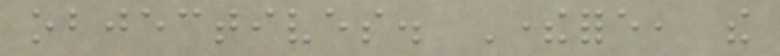objectives. Therefore, the
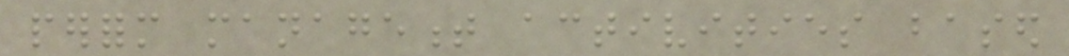perform management activities based
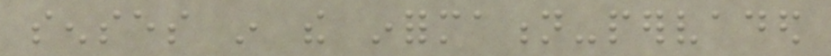senses in the information-pervaded
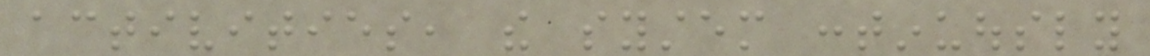activities, the system continuously
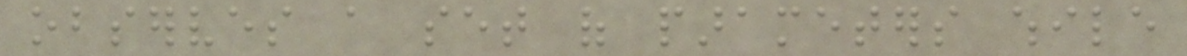observes a set of parameters while
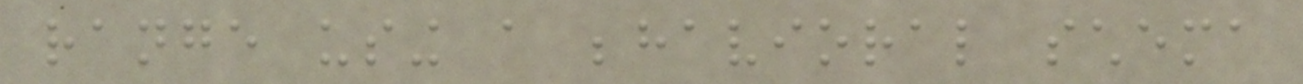range using a behavioral schema
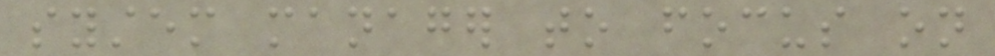system manager to focus on
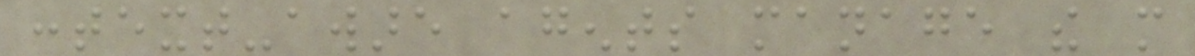context-aware agents manage the more
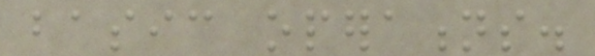basic operations.
